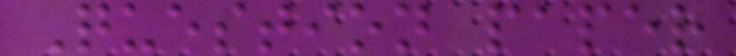Question paper
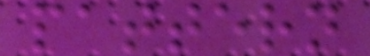pattern
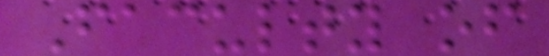Faculty of
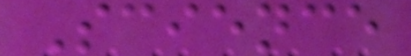Science
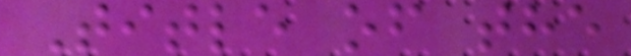Title of the
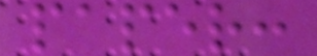paper:
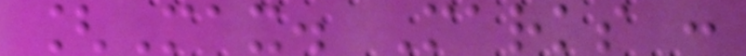[Max. Marks :
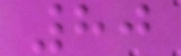80
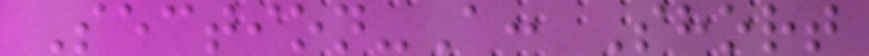Section-A: Short
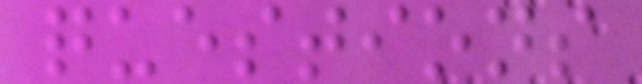questions
